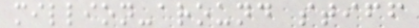million-around stiff
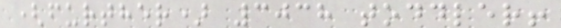(further) 3038 toddler!
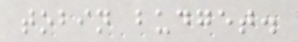tobin budget.
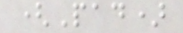(Pad)
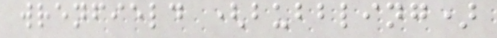wrenfield (bubbling)
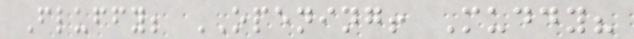Fluffy; OPENING! Muddy?
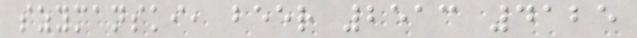szymanski, beer 2513 4125
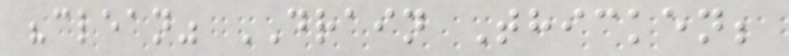"clean" DRAIN Thicken;
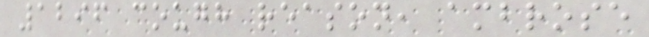1296 cough reason, ambrose
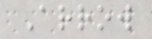Arrow
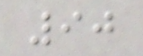90
